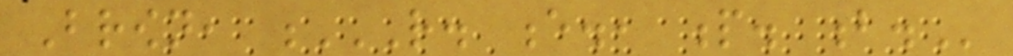Brown, R. E., P. B.
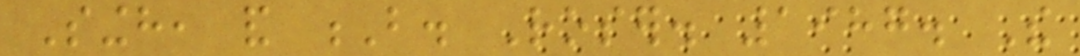Singh, and B. Roser. 1987. The
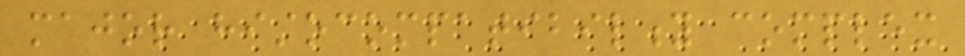major histocompatibility complex
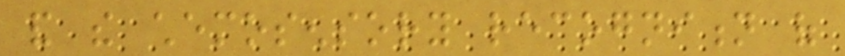and the chemosensory recognition of
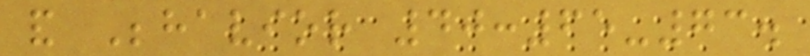and Behavior 40:65-73.
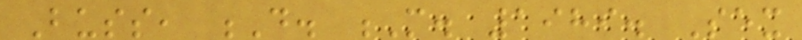Buss, D. M. 1989. Sex
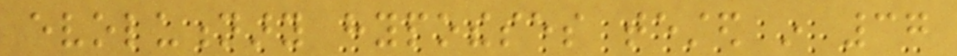evolutionary hypotheses tested in 37
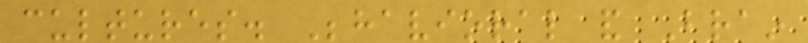cultures. Behavioral and Brain
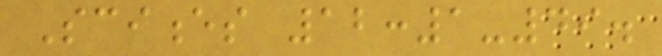Sciences 12:1-49.
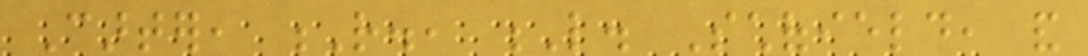Carter, R., L. Schofield, and
